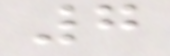7
